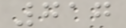717
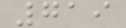719
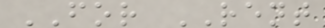FOR RENT
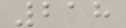218
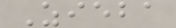Zieba
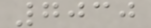7030
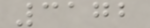3172
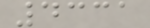4331
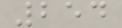254
